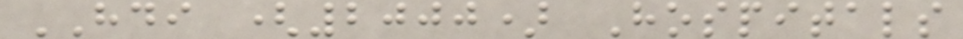HDI (2000) Hospitals
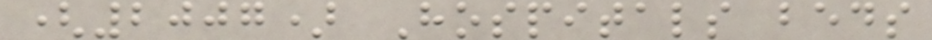(2007) Hospitals beds
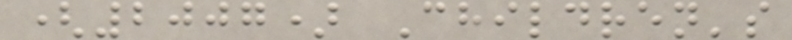(2007) Children's
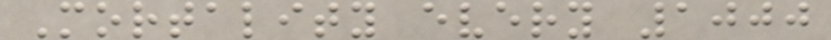Mortality every 1000
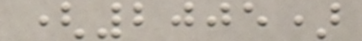(2005)
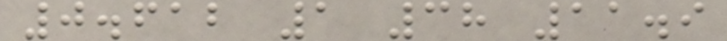0.612 1 38 11.9
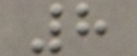8
